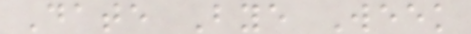Date Bye Week
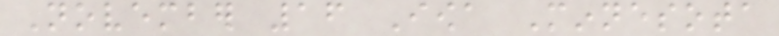November 16 Iowa Minnesota
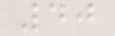40
